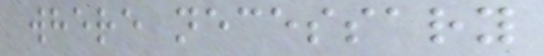where necessary
